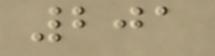201
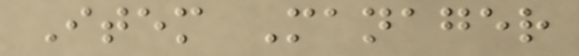Item Manager
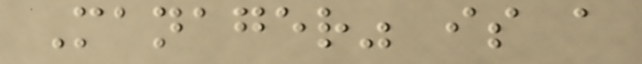Manager" is a
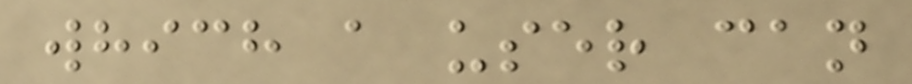which a user can
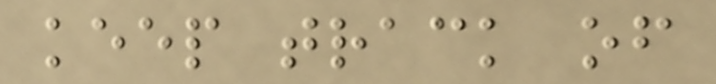keep track of
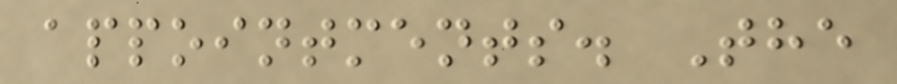appointments. The
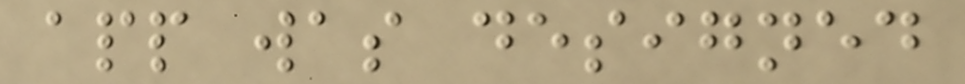app was designed
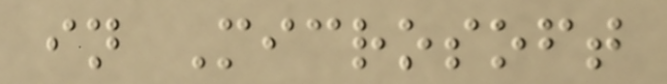in Microsoft
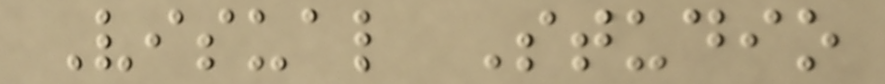Visual Studio
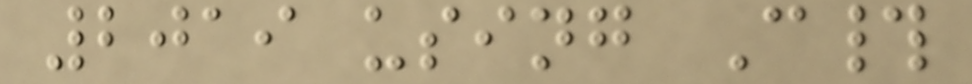2019 using C#
